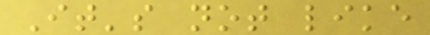It's not like
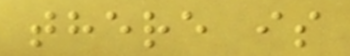there is
